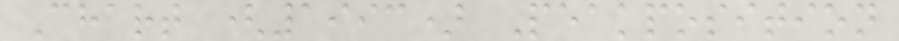Chart (1993) Peakposition
